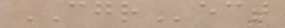CGRect
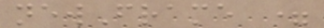newFrame =
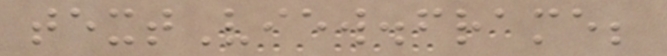textView.frame;
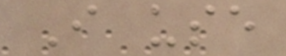I use
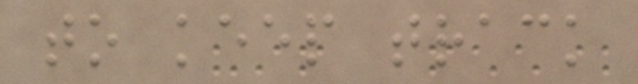to keep track
